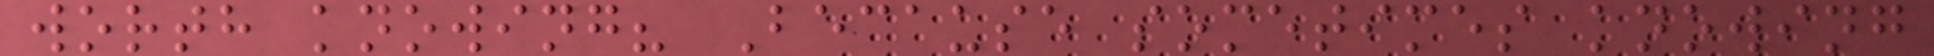worth knowing? Because sometimes knowing
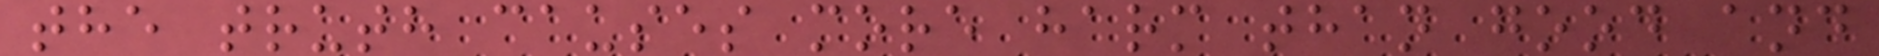the truth causes more harm than good and
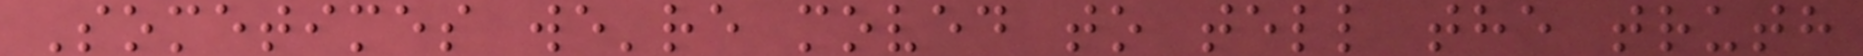Sometimes we're moved to tell the truth
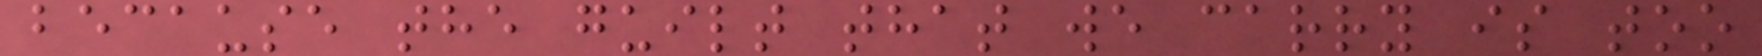because the guilt that we carry is too
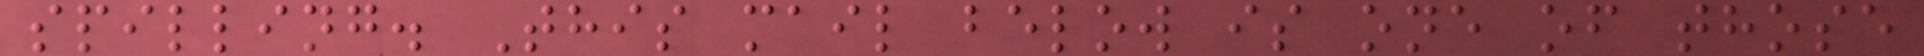spilling. This mail below is one of those
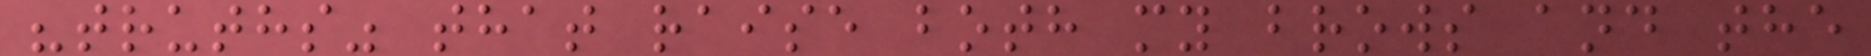"truths" that raise both my brows and the
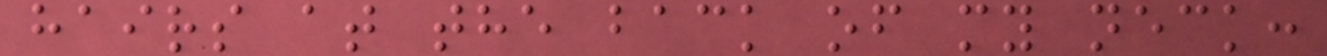hairs at the back of my neck:
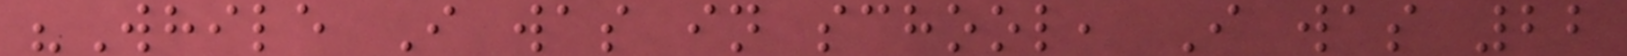"While I was in school, I was 22
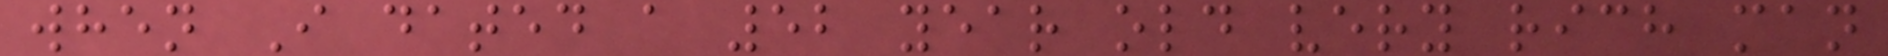when I dated a 52 year old very rich man
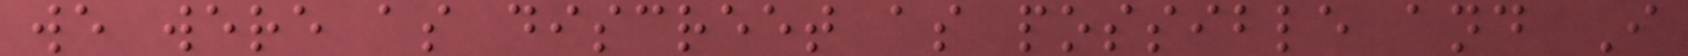we were as discreet as possible and I
